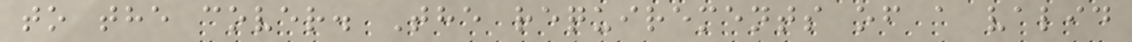to the cover. The requirements of a valid
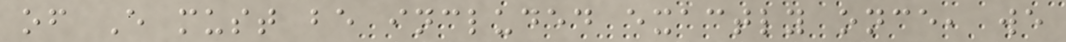of E must be included exactly once, we
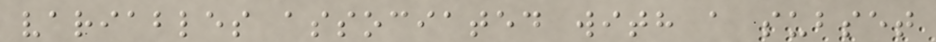variables associated with a subset
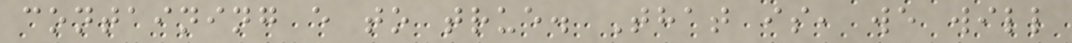containing e to true. That is, we will
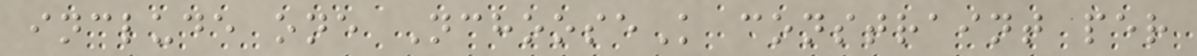include one NchooseK constraint per
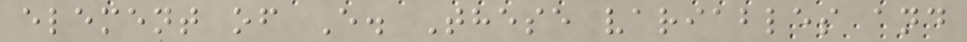element of E. These variables and
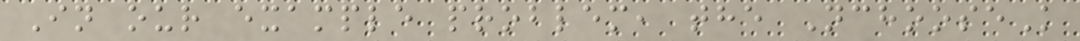In our example problem, the NchooseK
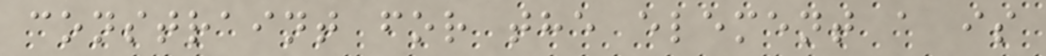constraint for the element a is
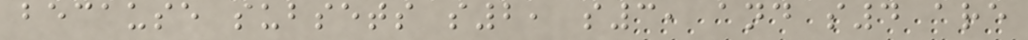because subsets s2, s3, and s4 are
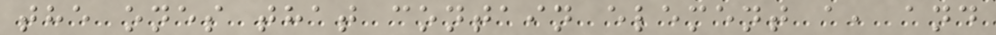the ones that contain element a, and
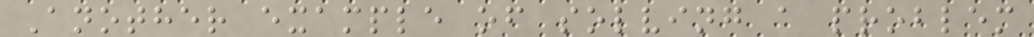Another example of solving a problem
